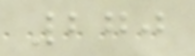270
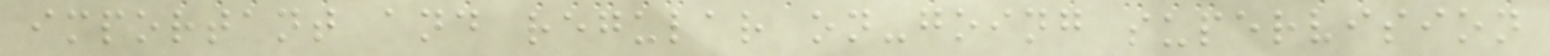important and regular on-going supervision
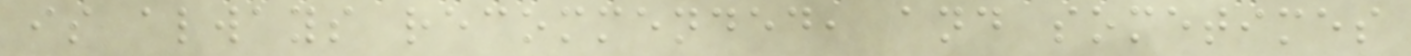is always recommended, and sometimes
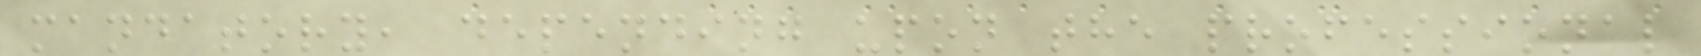mandatory, depending upon the professional
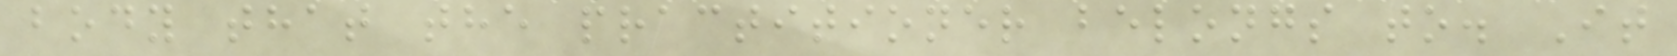body that the practitioner belongs to. It
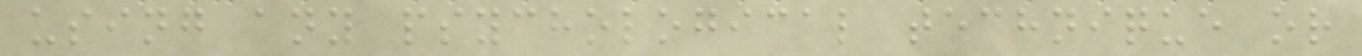using any psychological technique or
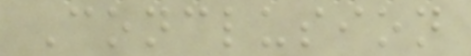Conclusion
